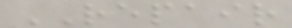REPAIR
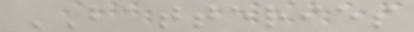BATTERIES
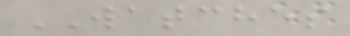WATCHES
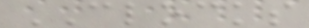CLOCKS
